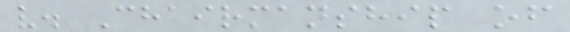v. Chairmanship of
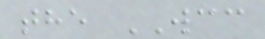the WCC
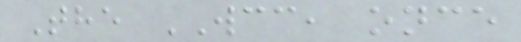The WCC, once
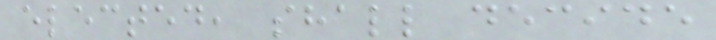elected, shall decide
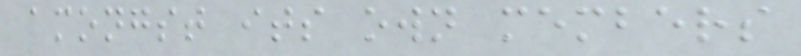amongst its own members
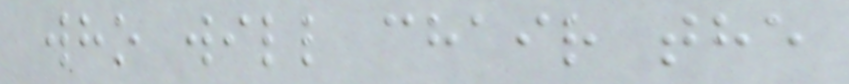who will chair the
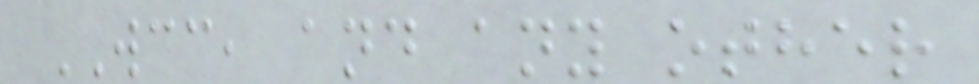WCC, and any other
